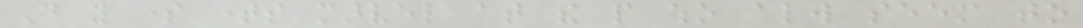Do you some times marvel at the people who always seem to
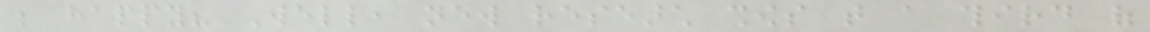be happy? Well, new research shows that a third of
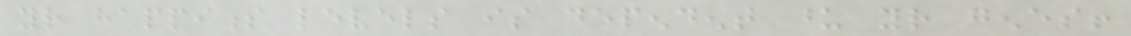your happiness levels is dependent upon your genes!
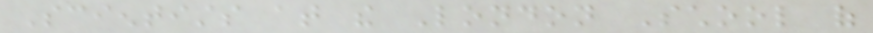Scientists at the London School of
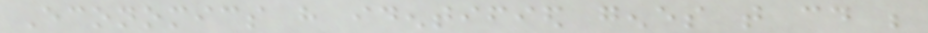Economics have identified genes that could be
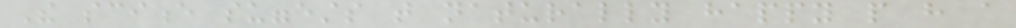The science suggests that naturally happy people have a
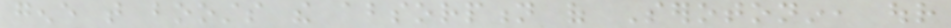gene that boosts the absorption of Serotonin, our
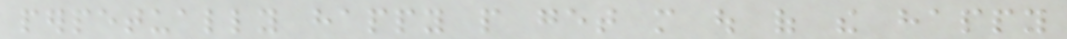perpetually happy people get more out of the happy
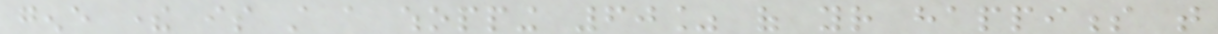gene there is still a whopping 60% of your happiness that
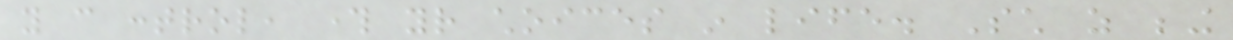you can control, through your choices in life. Such as being
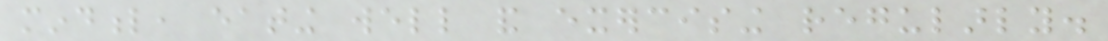mindful, eating well and exercising regularly.
